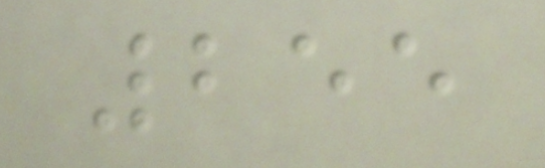255
